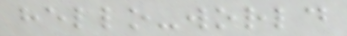hello-world
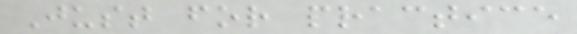Just for practice
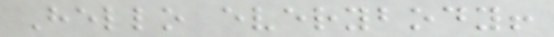Hello everybody!
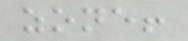zone!
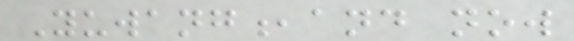Yuwang,and now
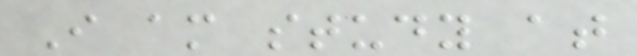I am study at
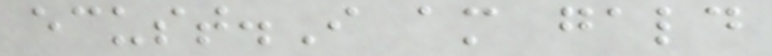ecust.I am gald
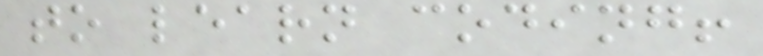to learn coding!
